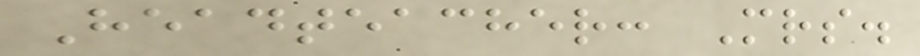Headteacher: Mrs.
